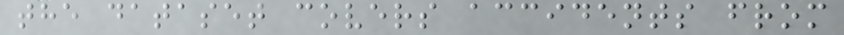the dataset covers accidents from
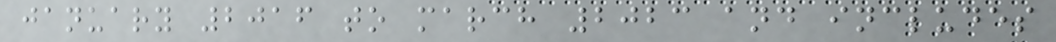january 2016 to march 2023 and includes
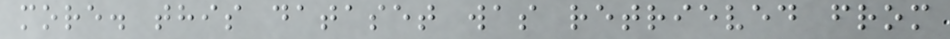more. this dataset was retrieved from
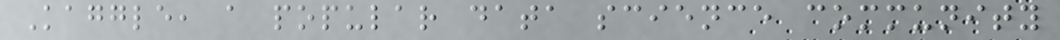Kaggle, a popular data science community
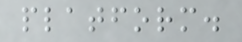platform.
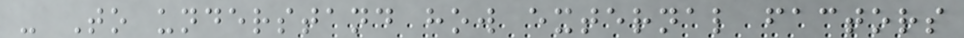- To understand how external factors
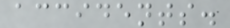accidents.
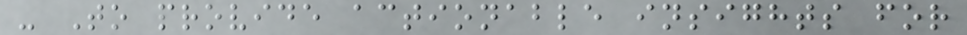- To provide actionable insights for
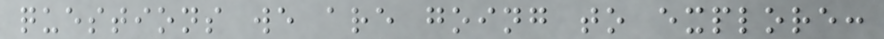questions we are going to explore:
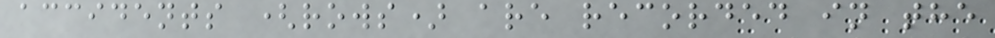accidents (rows) are recorded in the
